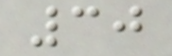30
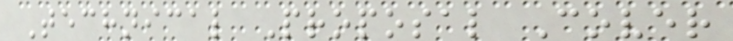Technical Proposal Cover
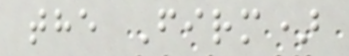the Firm)
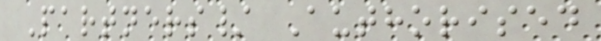Partners/ Authorised
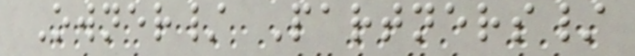Owner/ Partners/
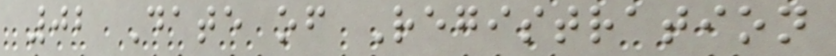02 Date of Registration
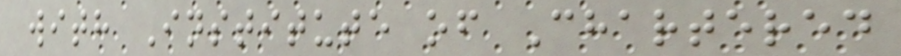with Institute of Chartered
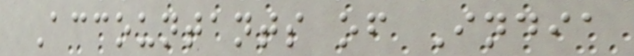Accountants of India
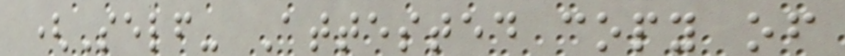(Self- Attested copy of
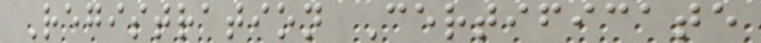Registration Certificate
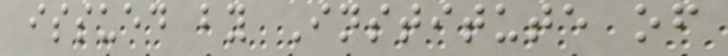issued by Institute of
